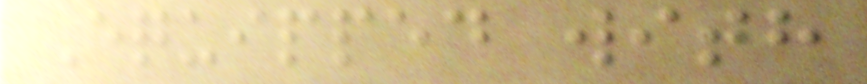Equipped with
